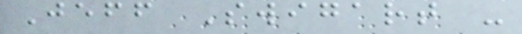Jeff Swigart -
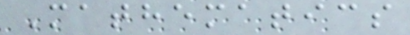Mathematics
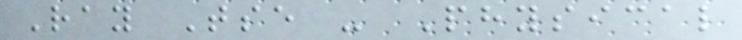Ray Tse - Physical
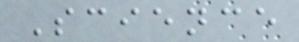Science
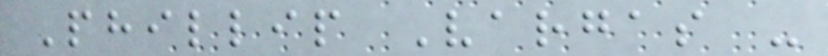Phillip Vargas -
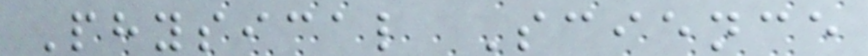Physical Science
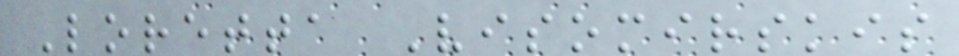Loretta Visomirskis
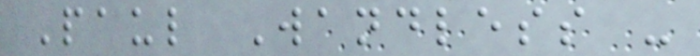Paul Wandless -
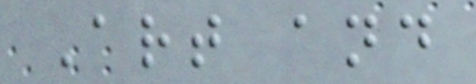Art and
